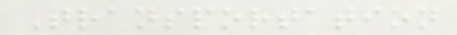Transportation
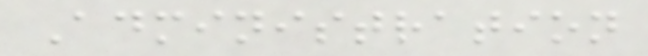Administration
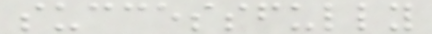successfully
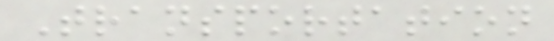Transportation
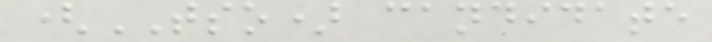(TSO) candidate
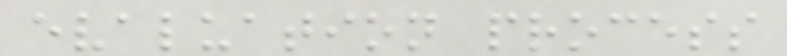evaluation process
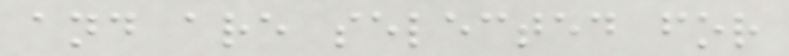and are selected for
